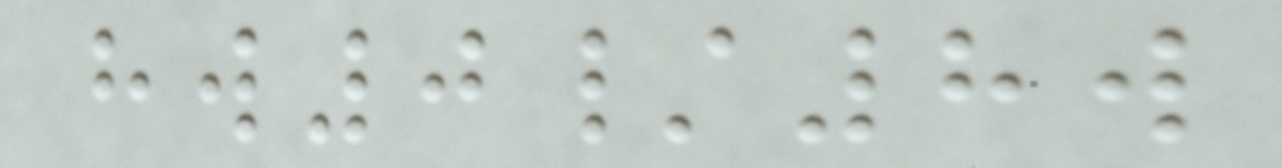hw0/8w
